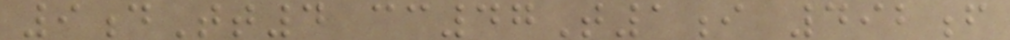9dTt4 cc47T1i 492f
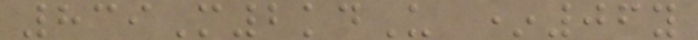839M2kdU *06y
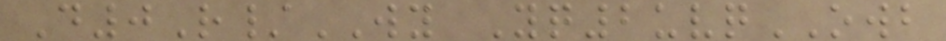D0R/WY Yq2uvqOWB
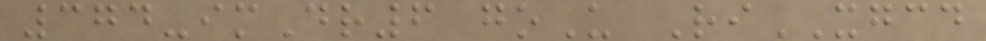374-imDr6 goU RiXGCD
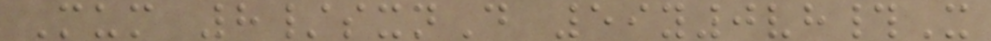Mum 8/sxnD 59y0vh#X
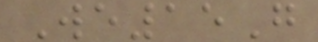We15G
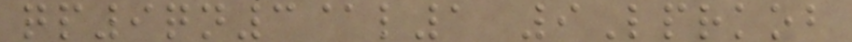qp9qn3@l1 9Lprkob
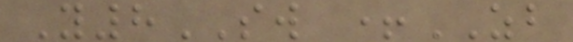Y8SW +ZB
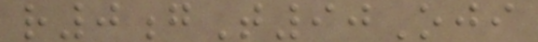r0gT90Oji
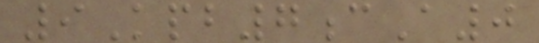9Kpb7cA0
